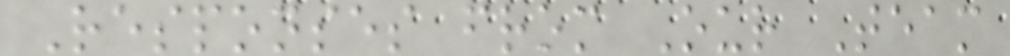Responses from Our Team
